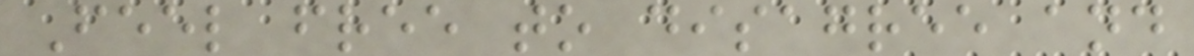Feel free to disagree and
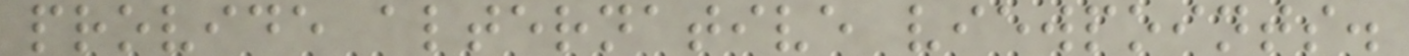provide alternative viewpoints.
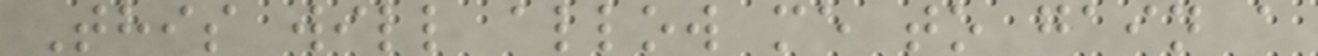This will allow me to gain a
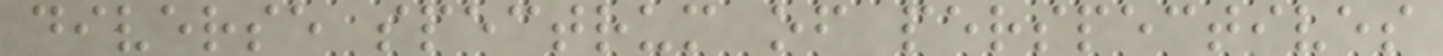diverse spectrum of perspectives
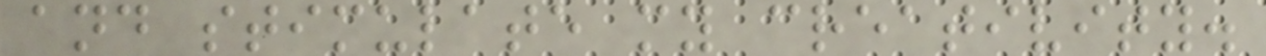and stimulate my creativity.
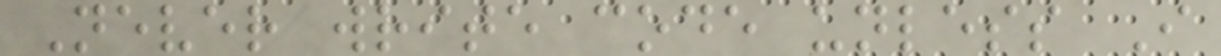Never write code unless I
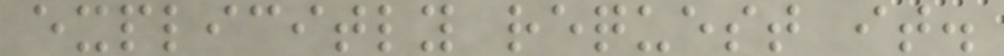explicitly request it.
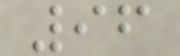96
